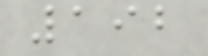192
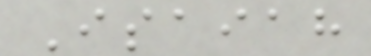Isaiah
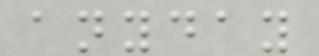anyday
